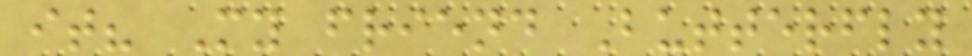it? My friend Butterfly
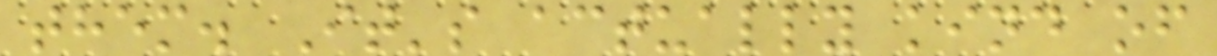them. It's actually kind of
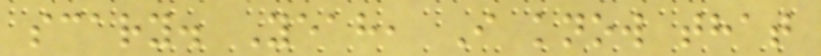scary. Yeah, I know that
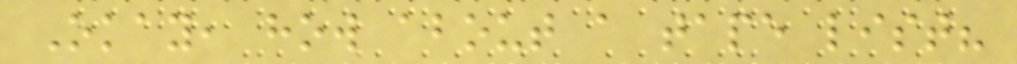Okay, how about a tape list?
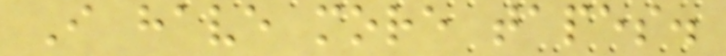I have more tapes.
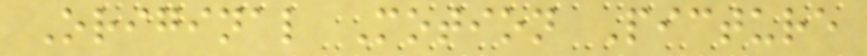Original Motion Picture
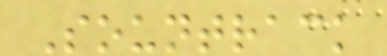Sountrack
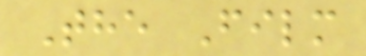The Film
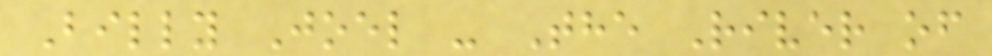Billy Joel - The River of
